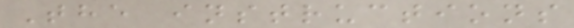The instructions
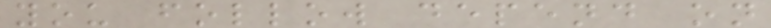you follow depend on
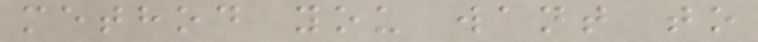method you want to
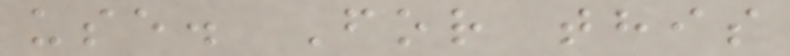use. For this
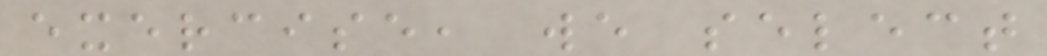exercise, we select
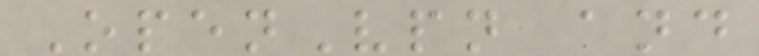OpenVpn and
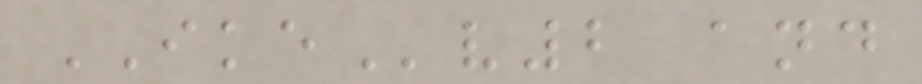IKEv2 and
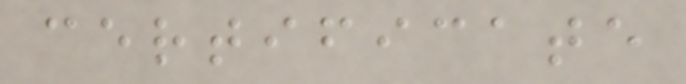certificate
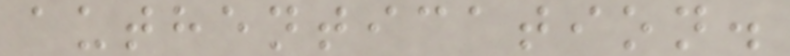authentication.
